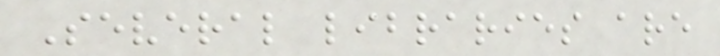Several libraries are
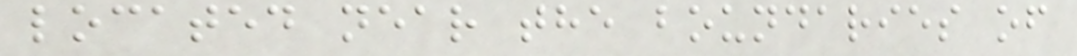located near the boundaries of
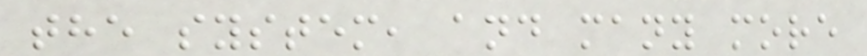the system, and many more
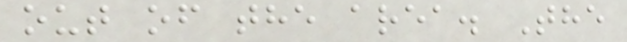out of the area. The
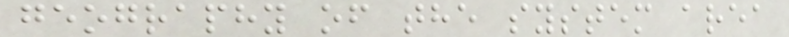geography of the system area
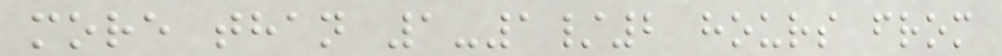more than 1-1/2 hours from
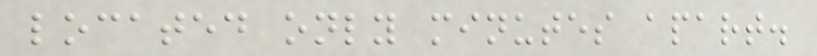located only minutes apart.
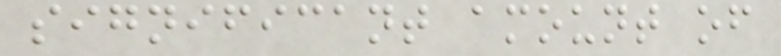significant amount of
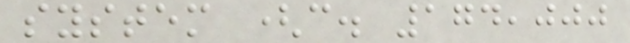system (c. 174,000
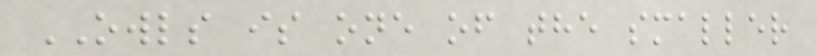OWLS is one of the smaller
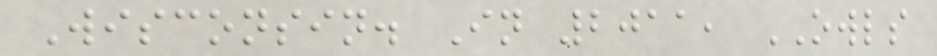Wisconsin. In 2011, OWLS
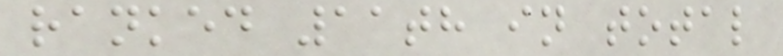ranked 11th in total
